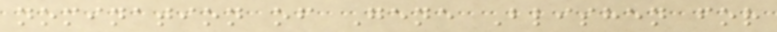nomination of Gene Blishen for
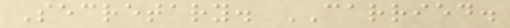Secretary. CARRIED.
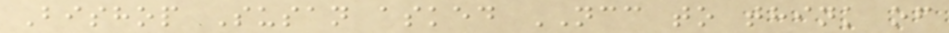Bishop Susan asked NCC to think of
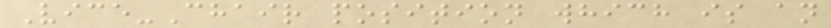Vice-Chair position which is an
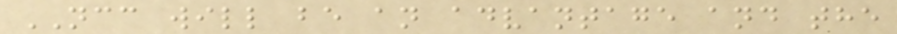NCC will be an advantage and the
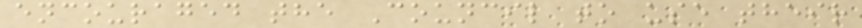encouraged the Council to use their
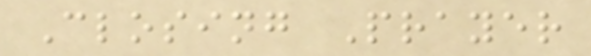Closing Prayer
